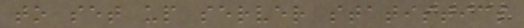to set up server statistics
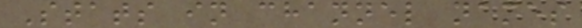Stats in channel names
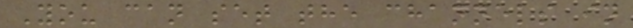You can set the channels in
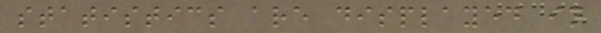statistics are displayed in
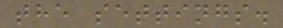the settings.
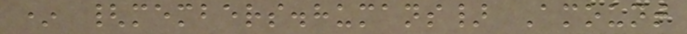* {members.humans} Amount
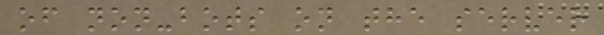of non-bots on the server
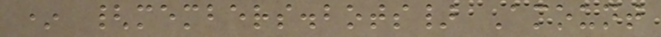* {members.bots} Amount
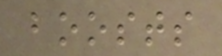boosts
